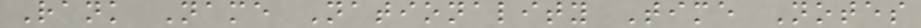Rank Name Nationality Time Notes
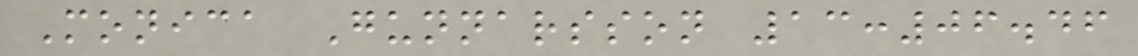Monica Gunnarsson 13:06.46
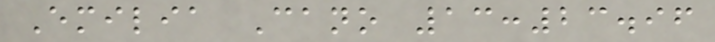Emilia Cano 13:23.96
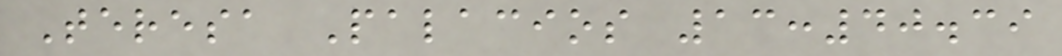Teresa Palacios 13:40.39
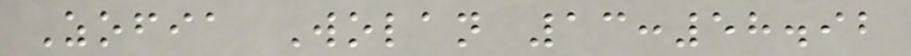Zofia Wolan 13:58.92
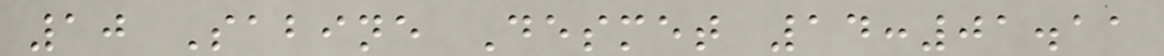10 Sabine Desmet 14:01.11
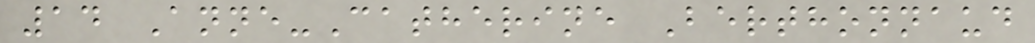14 Anne-Catherine Berthonnaud
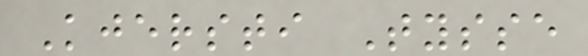Kjersti Tysse
